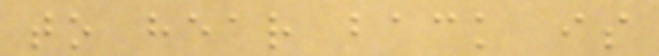to hear back is
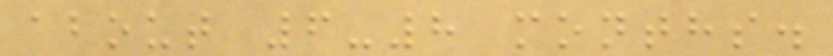about 6-8 months.
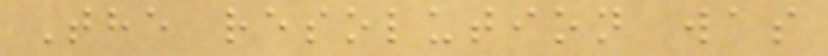The resolution was
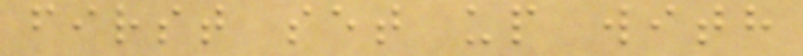first set up with
